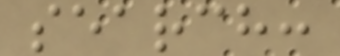search:
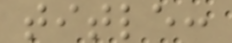title:
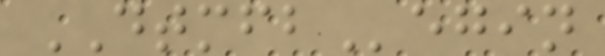DTMFBegin
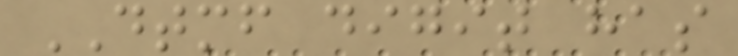DTMF digit has
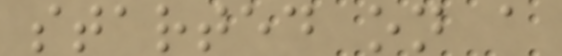started on a
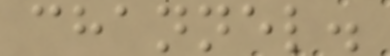channel.
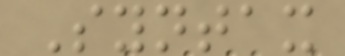Syntax
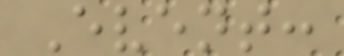Event:
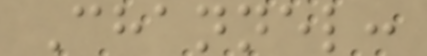Channel:
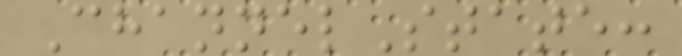ChannelState:
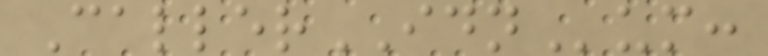CallerIDNum:
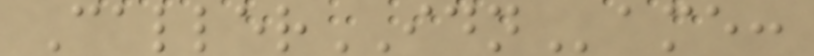CallerIDName:
